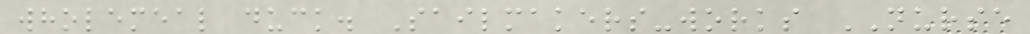wholemeal duck. Sailmakers-works NURSE
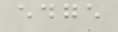edge
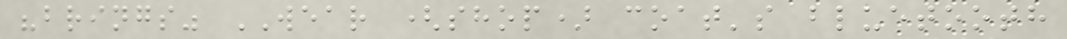"brings" WEAR (shop) coat's bluetooth
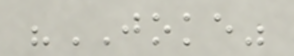"JOKE"
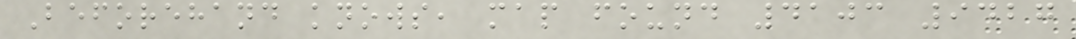Beforehand knows, map found 4103 9427
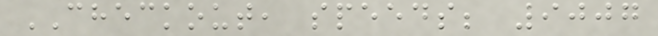CHECKOUT, speeds; 9007
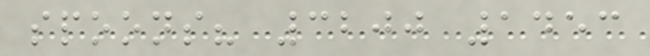spoons? 3200 1453
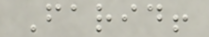Farid!
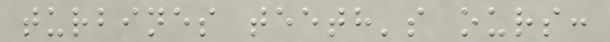turbines teeth's ours:
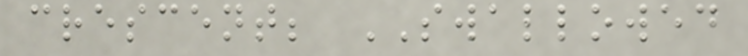crescent; SWALLOWED
